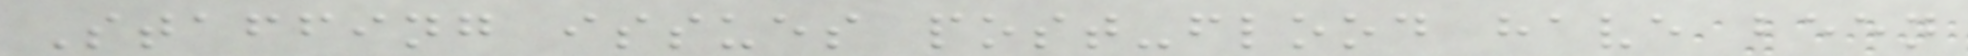Staffing issues post-flood have been
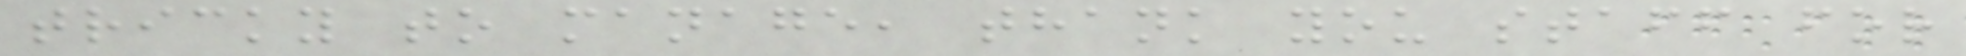tricky to manage, thank you staff for
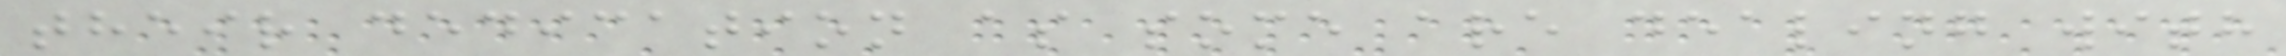their dedication as some are dealing with
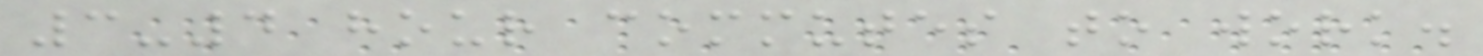3-4 hour commutes to work.
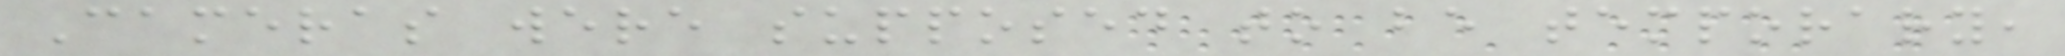Cameras were supposed to be temporary,
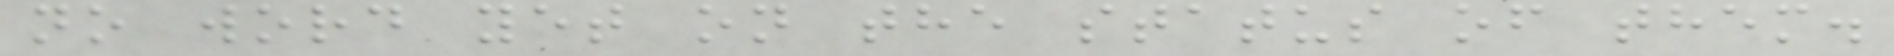no word yet on the status of them.
